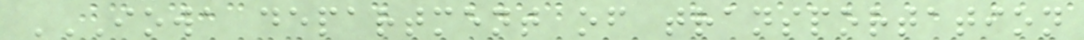IOWA DEPARTMENT OF TRANSPORTATION
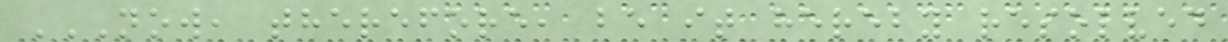NOW, THEREFORE, BE IT HEREBY RESOLVED
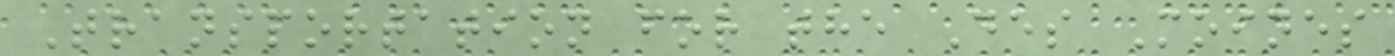Transportation for the Des Moines
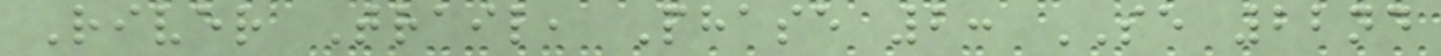River Trail, Phase 2: SE 22nd
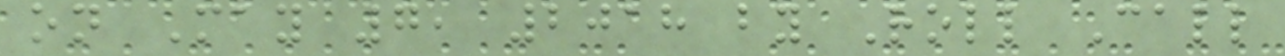on May 7, 2018 by Roll Call
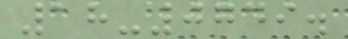18-0749.
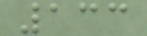133
